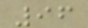96
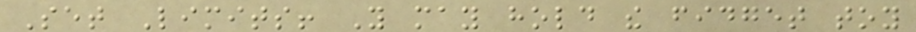Set Limits! You may hold the fidget toy
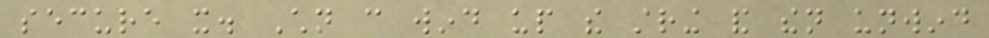secure it. Children can wind up the string and then unwind
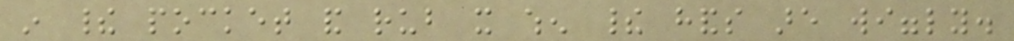in their pocket and rub it when their hands are wiggly.
